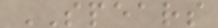SPEARS
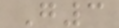G3
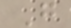G
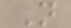N
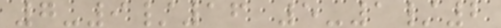7-9/16 5-1/2
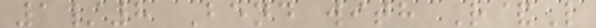1/8 Bend with R&L
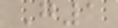G1
